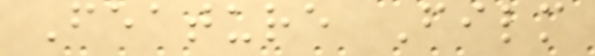Feature Film
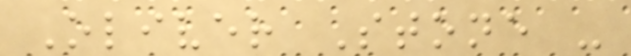Oliver Stone -
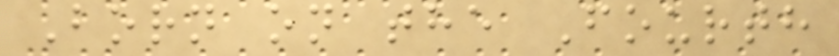Born on the Fourth
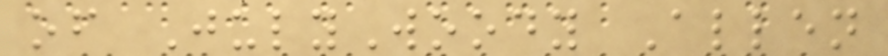of JulyWoody Allen
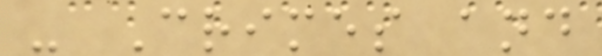- Crimes and
